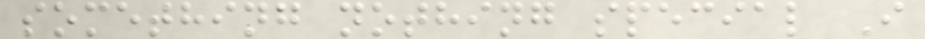something nothing special I
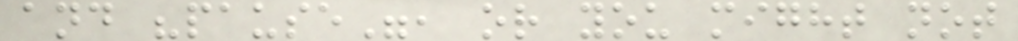and "pause", or you might not
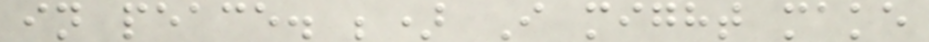in peace. ;) I might make
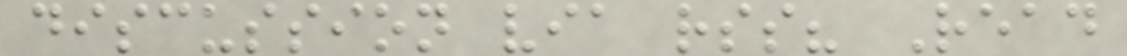discussion via rss? Read
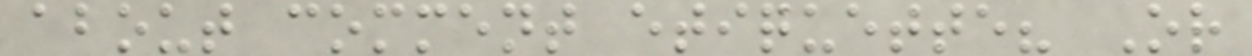about comment etiquette? Or
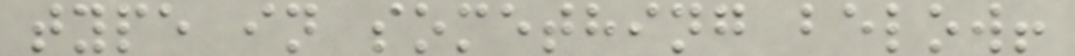type in something below!
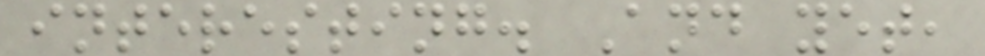interesting. And yet,
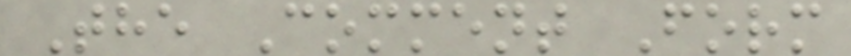The Comment Form
